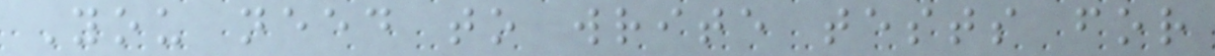You need to write tests for
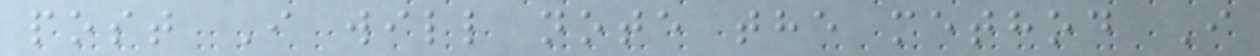post I will note the method I
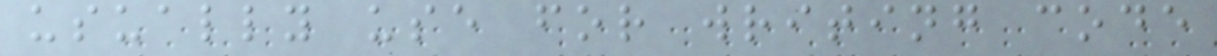usually use for writing code
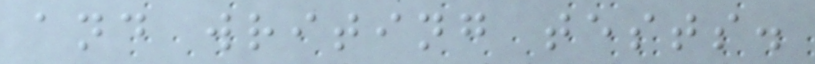and writing tests.
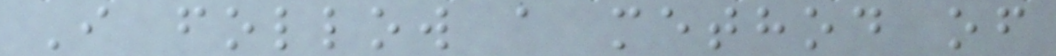I follow a method of
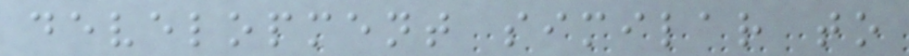development similar to
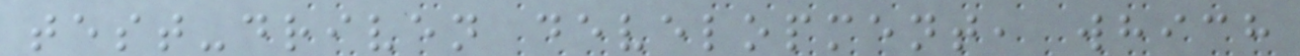test-driven development, which
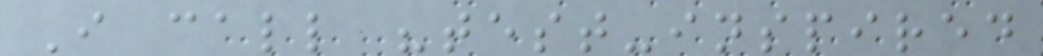I call "test-inspired
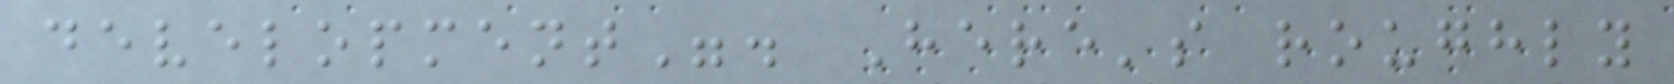development". Here's roughly
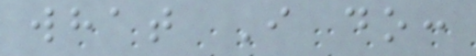what I do:
